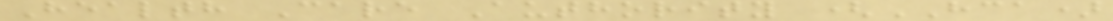Health Care Authority (HCA)
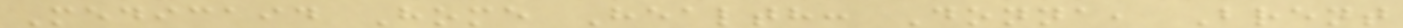Medicaid Home Health: Donna, Brent
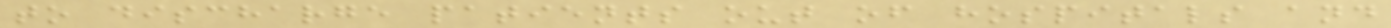to discharge patients out of hospitals and
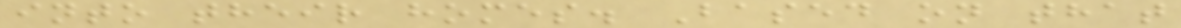into their homes. Based on that
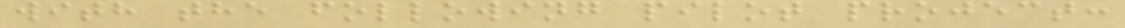with the following pilot project:
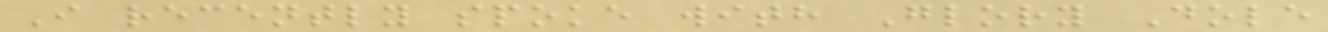I recently spoke with Glory Dole
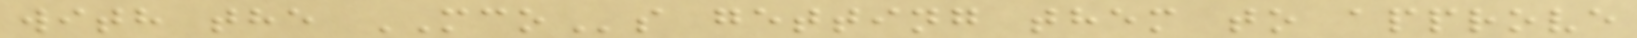with the MCOs getting them to approve
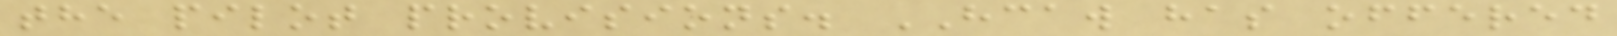the pilot provisions. HCAW has offered
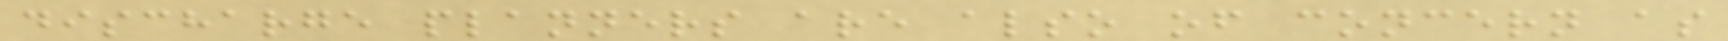discharge planners are also of concern as
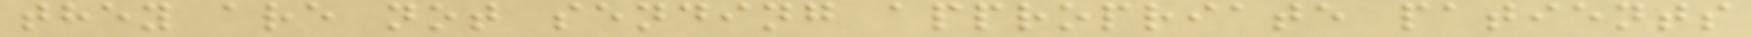they are not sending appropriate patients
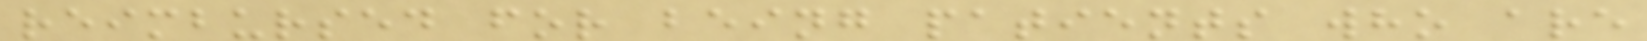reimbursed for being patients who are
